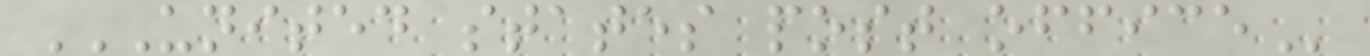UNITED STATES POST OFFICE
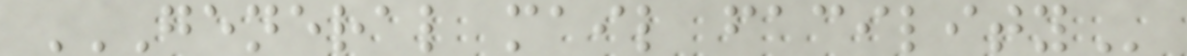GENERAL MAIL FACILITY
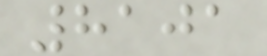8101
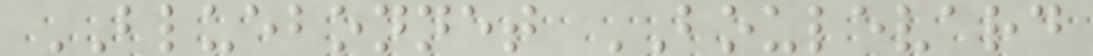BLUEBONNET BOULEVARD
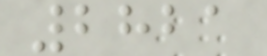2821
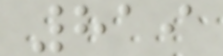819
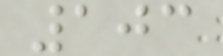103
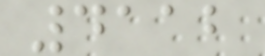4112
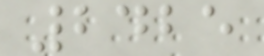2425
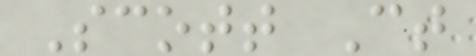Scott Ct
